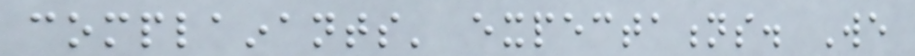complainants' expectations. We
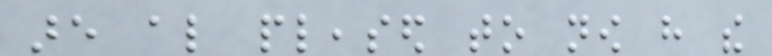are also pleased to now have the
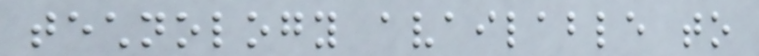technology available to
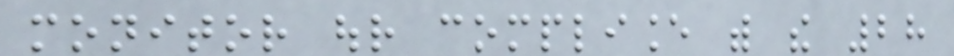monitor our compliance with the 28
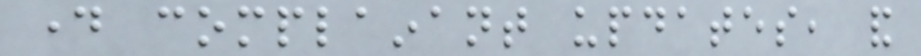day complainant updates, and
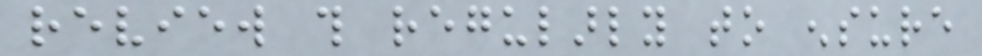review this regularly to ensure
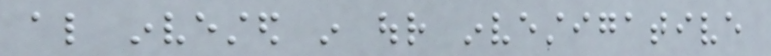also invested in our investigative
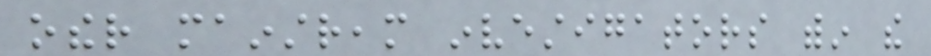other mainstream investigators within the
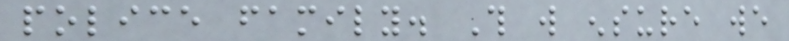police family. This will ensure we
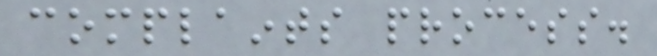complaints process.
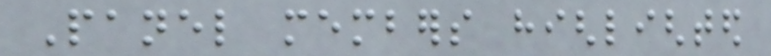Panel members highlighted
